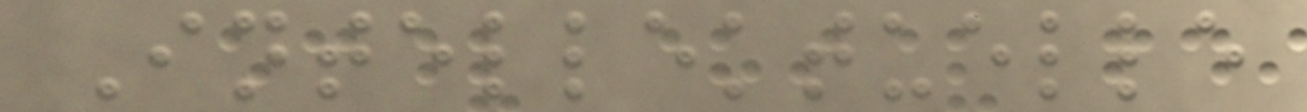Intellektuelle
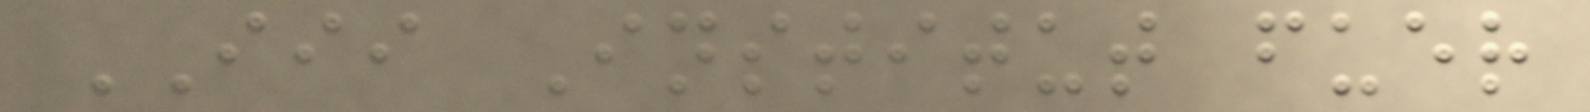III Institut fuer
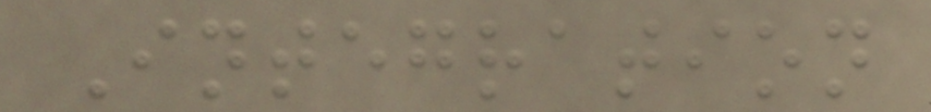Integration
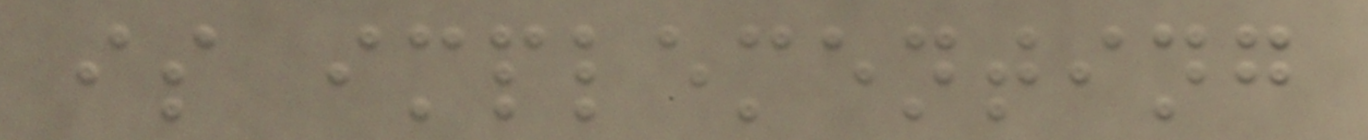is implementing
